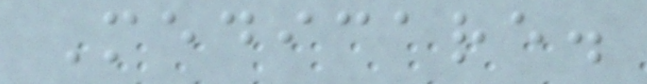Medicare.
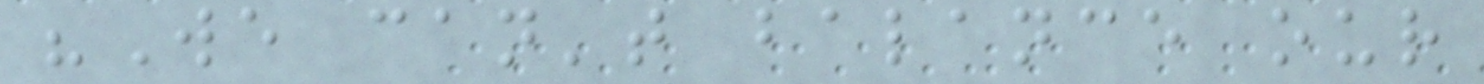"We can't balance our
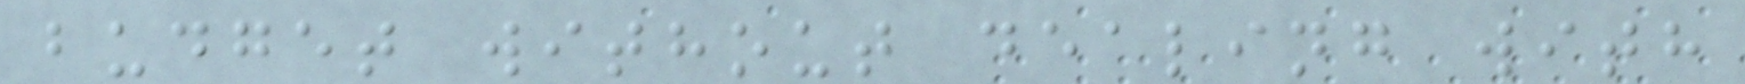budget without dealing with
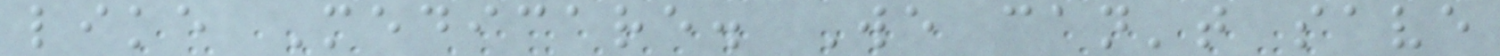like Medicare. We can't save
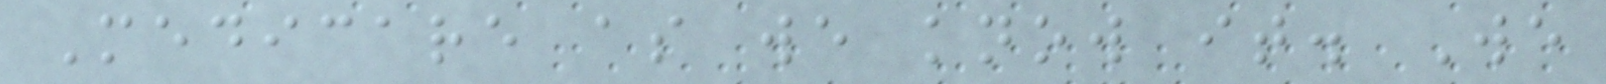Medicare as we know it. We
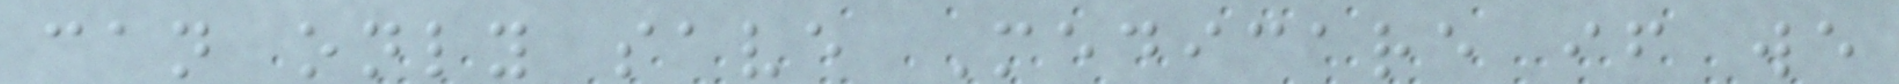can only save Medicare if we
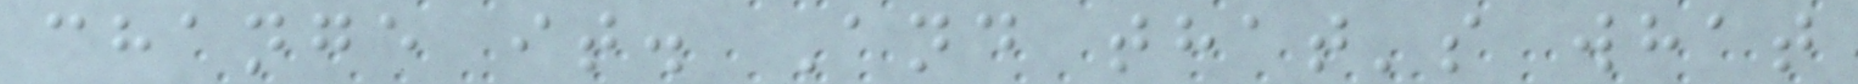change it. And that's what
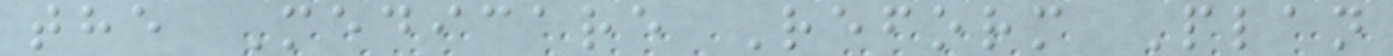the Medicare Reform Plan
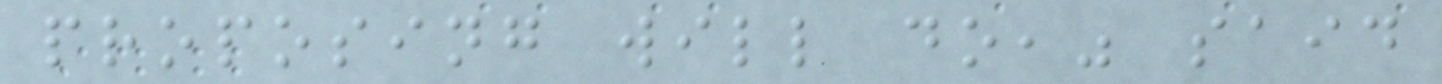proposing will do," said
